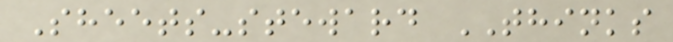Sheets-steward THINKS
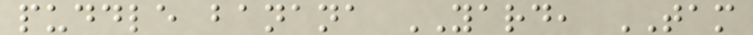puddle banana YARD, TAM
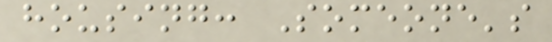housing: Someone's
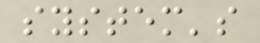system's
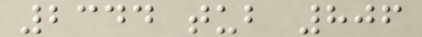2344 tub 806
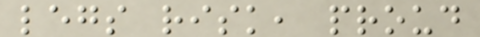legs risk, proud
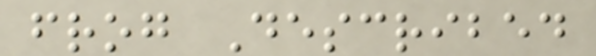frog Described
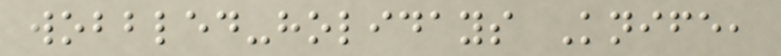wobbled-holidays Knife,
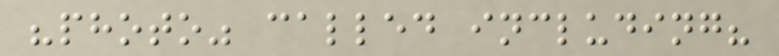"photo" called including?
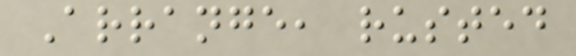Arrange, rusted
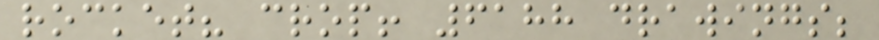rocket? crop! 6188 drawings;
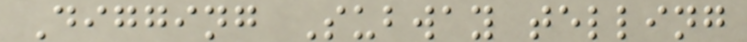Digging Subway telling
